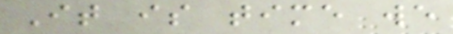It is time we
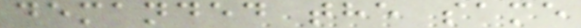demanded the same
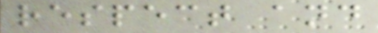respect and
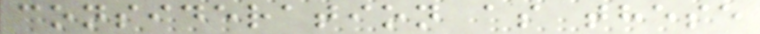consideration as these
